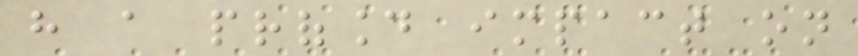have a profound impact on
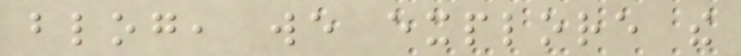blog, we explore the
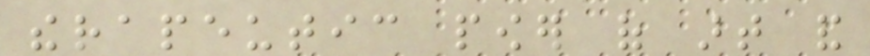therapeutic power of art and
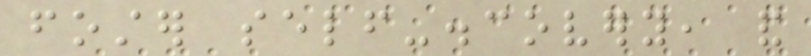foster self-discovery, and
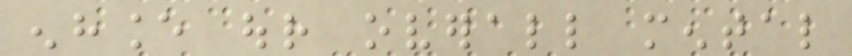enhance our overall mental
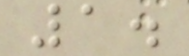1.
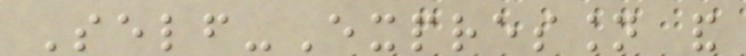Self-Expression and
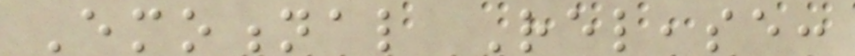Emotional Release:
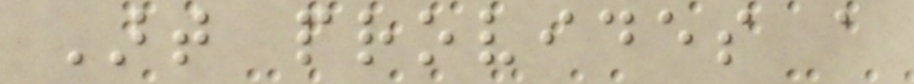Art provides a
